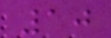10
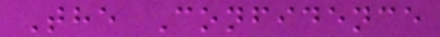The Confidence
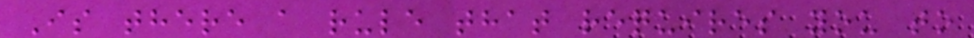Is there a rule that requires you to
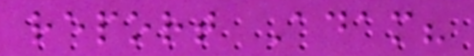report Adam?
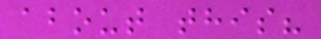about this?
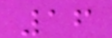16
